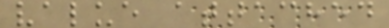value attached
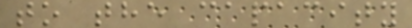to the capacity
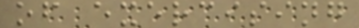of exercising
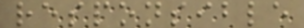responsible
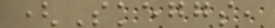(Skeggs,
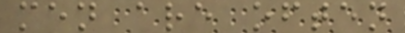men are often
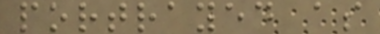portrayed as
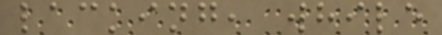lacking, while
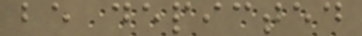be depicted
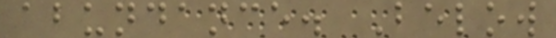abundance. Below
